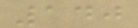140
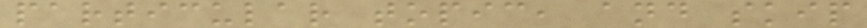particular topic, and skip
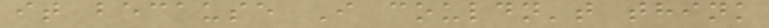it because I couldn't think
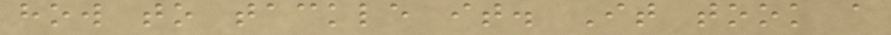how to tackle it. It took a
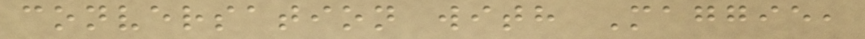conversation with Maggie,
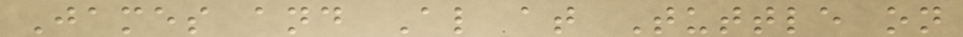James and Al at Tuttle on
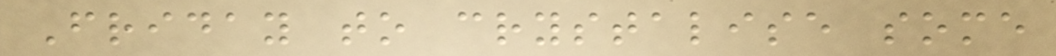Friday to crystalise some
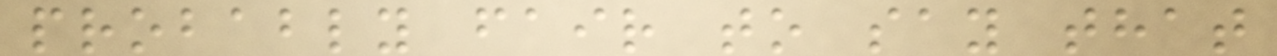probably fair to say that
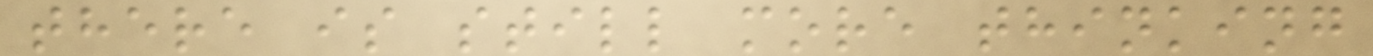there is still more thinking
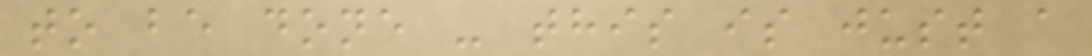to be done - this is just a
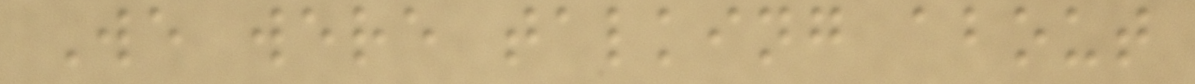We were talking about
